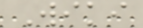Wiki
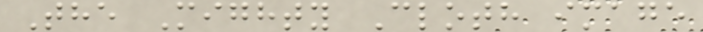The Mighty Cloth image
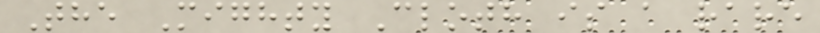The Mighty Cloth is a rare
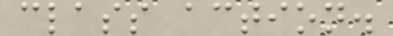class action.
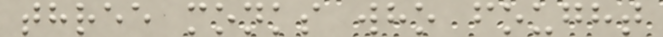three monks who fought
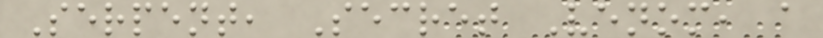Serpent, Secret Venom, a
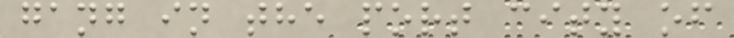gang in the port city of
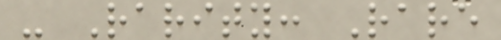- Rarity: Rare
